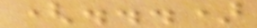(...)
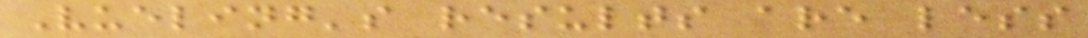Vueling's results are less
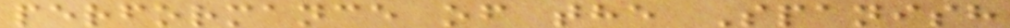performance of the Spanish
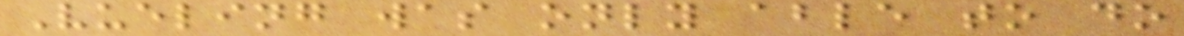Vueling was only able to do
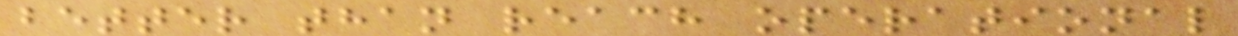better than reach operational
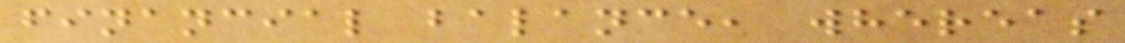financial balance, whereas
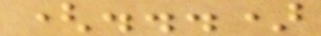(...)
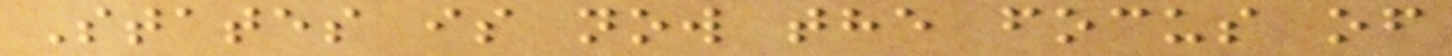States is now the focus of
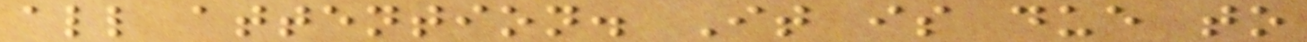all attention. It is due to
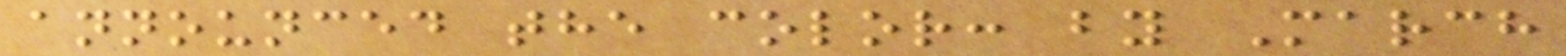announced the color: by March
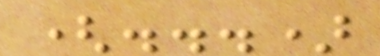(...)
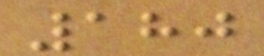180
